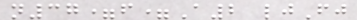n37=f=A2 ljFj
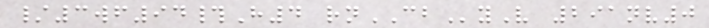/3wf94#H4 rnCByV 291nv0
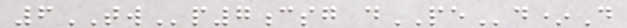6TWp7csg dPEd*D
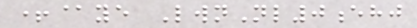+@ye LwnNl0ehj
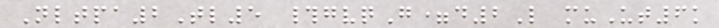Nltpa2Tl5 #gvqG=d2L muUt6k
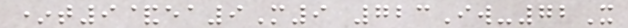*t9&ea9M9 723Iw-72X
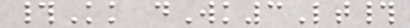#Kk dWk3Lt#
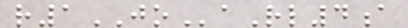r1JOaRl4a
